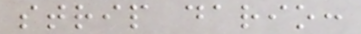strip dario:
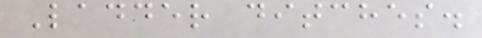Ladder ditches.
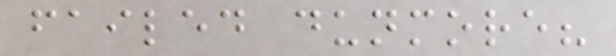failed dunmore?
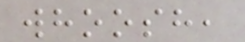whoosh,
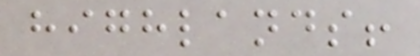highlands!
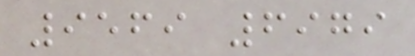9569 6979
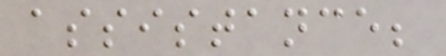assistance;
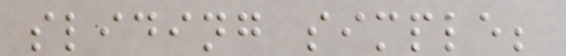sliding simple;
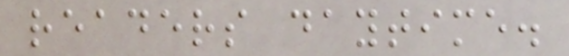readers daytime.
